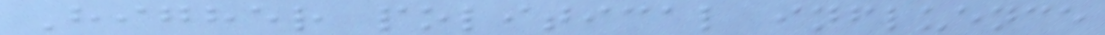Higher political influence
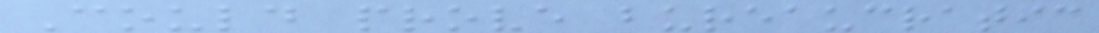Could prove bureaucratic
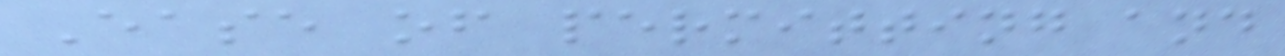Ease of permitting and
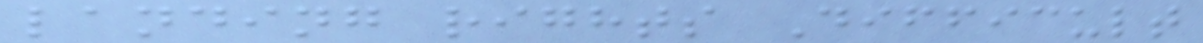landing rights Difficult
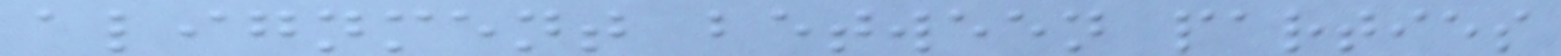alignment between parties
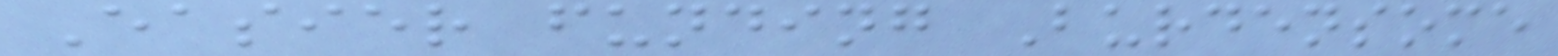Easier funding Burdensome
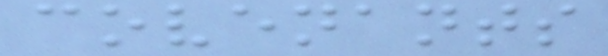covenants
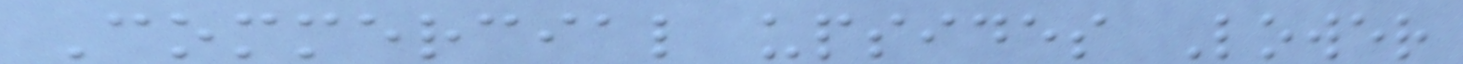Commercial upsides Lower
